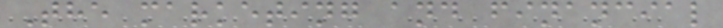The marketing and financial
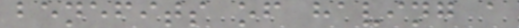benefits of having a
